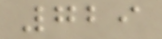729
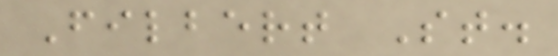Filbert St.
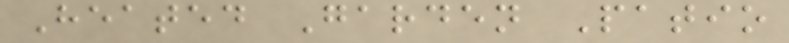Heated Garden Patio
